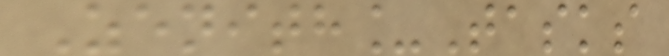Zenith_Tasks
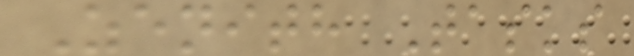Zenith Tasks
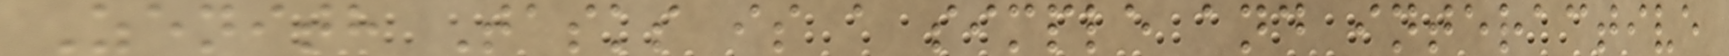Zenith Tasks is a simple and interactive
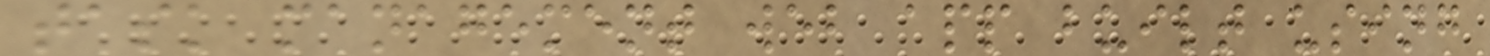task management web app built using
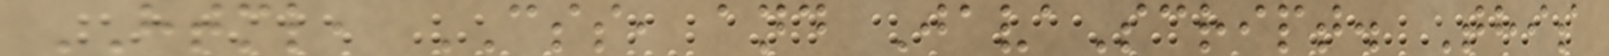HTML, CSS, and JavaScript. This
